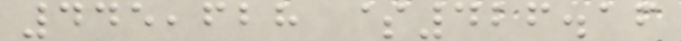445,628 $426.16
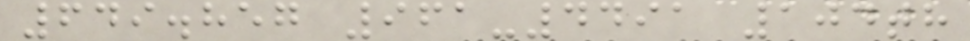649.857 961-4491 104th
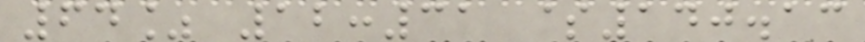64% 12:31 $140.13
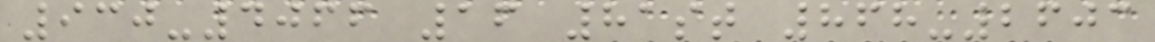930-4066 16 81st 868-2603
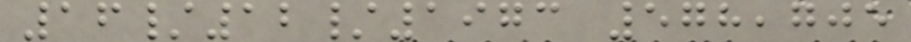16/12/1973 578,705
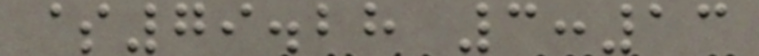$79.28 3:13
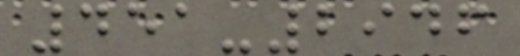451-2946
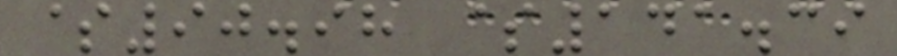$90.98 $141.39
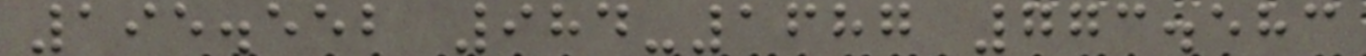195.552 984-1687 773.583
